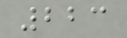223
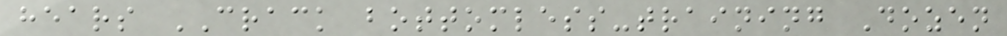hears CRACK bottomless-training Dozen
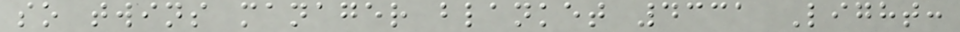so twins manager blanket 4331 Light:
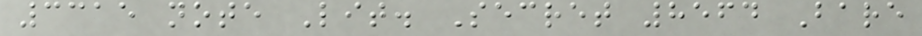3315 note Lit. Secret 8564 Bare
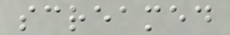screamed
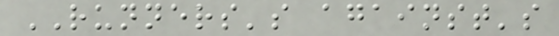RUNNERS's against's
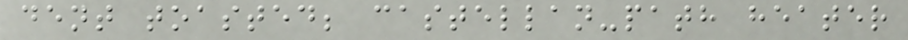dent toasted; castellan-path heater
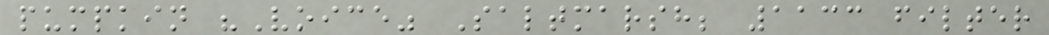pumpkin "Voice" Saltmarsh; 1133 filter
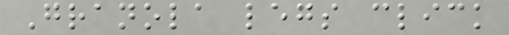Granola legs click
